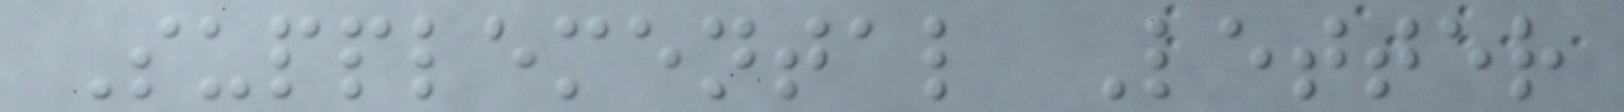Supplemental Letter
